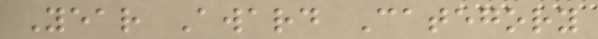Year Award Category
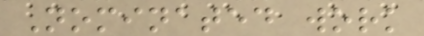Nominated work
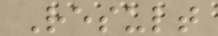Result
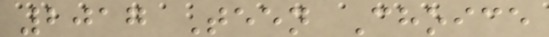2017 Teen Choice
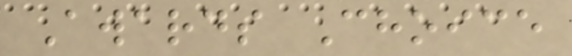Awards Choice
